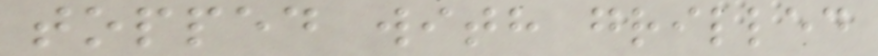topped with grilled
